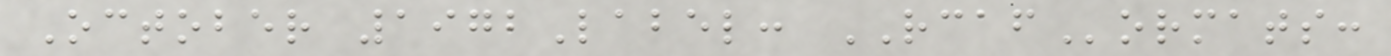October 1972Label: RCAFormats:
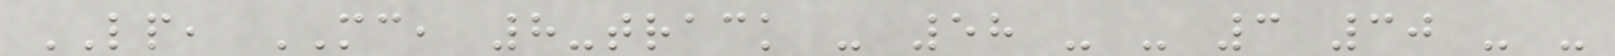LP, MC, 8-track - 58 - - 3 30 - -
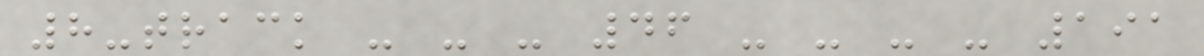8-track - - - 46 - - - - 191
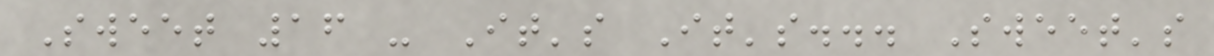Sweet 16 - It's It's... Sweet's
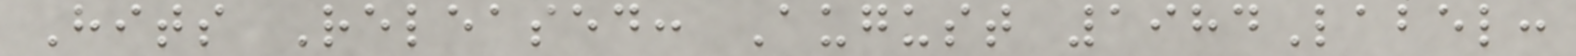Hits Released: August 1984Label:
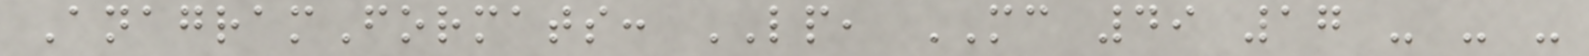AnagramFormats: LP, MC 49 17 - - -
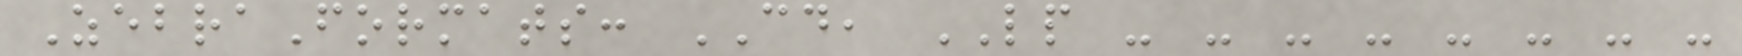ZebraFormats: CD, LP - - - - - - - -
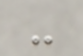-
